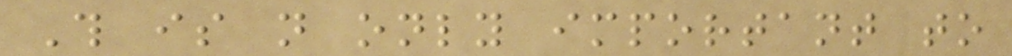This is not only important to
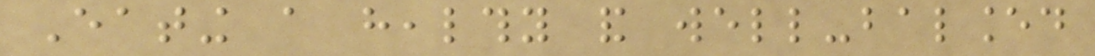Eating a healthy and well-balanced
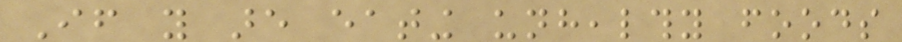If you are eating unhealthy foods
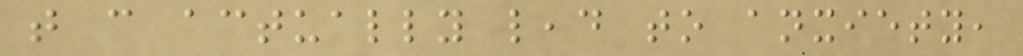that can actually lead to anxiety,
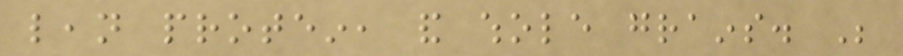lean protein, and whole grains. Be
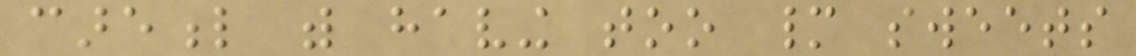careful with having too many sweets
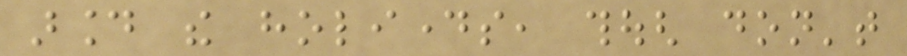around the holidays, though don't
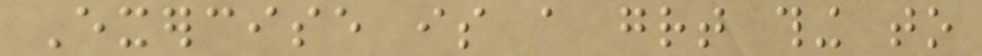Exercise is a great thing to
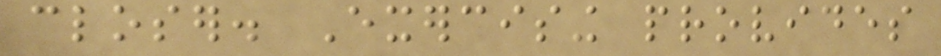closer. Exercising provides
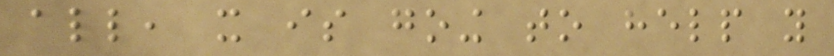all, it is going to help you
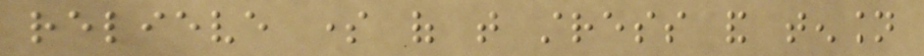relieve some of that stress and tension
